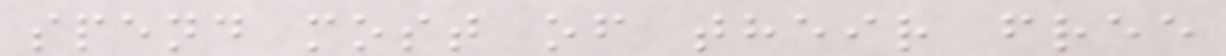spend most of their free
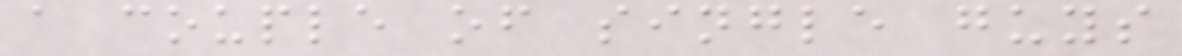a couple of single guys
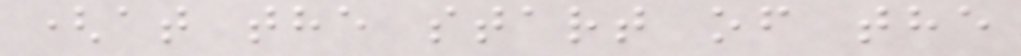(at the start of the
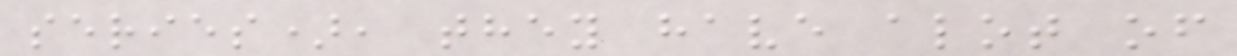series), they have alot of
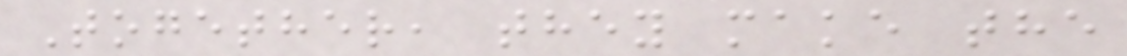Together, they make the
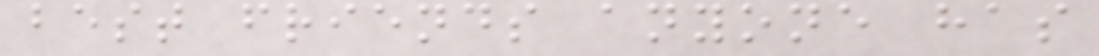best friends anyone has
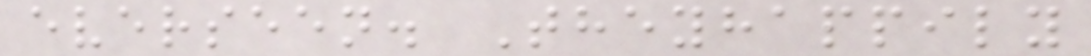everseen. Theyhappily
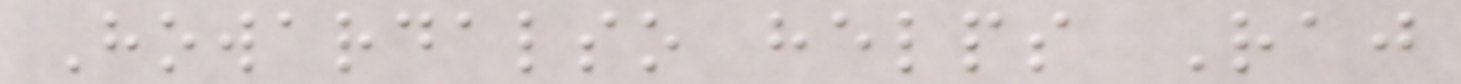Howardalso helps Raj
